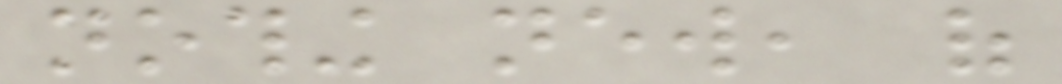nothing new, of
